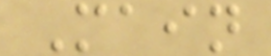Main
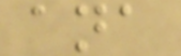ana
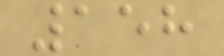158
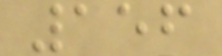156
